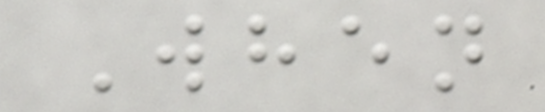When
